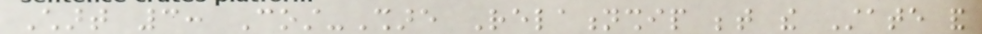Chart 3: Cost-Share Relationship between the State and
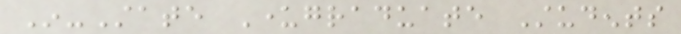In-State Undergraduate Students
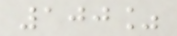100%
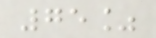75%
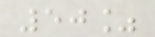50%
